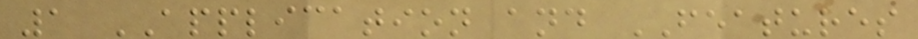1 APPLICATION and FEATURES
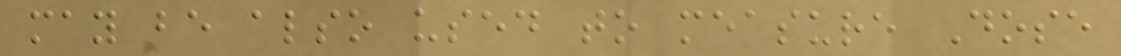may be also used to measure Dose
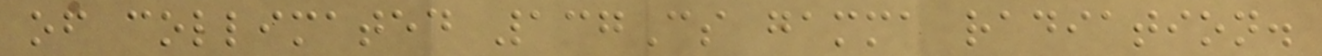of collimated 137Cs gamma radiation.
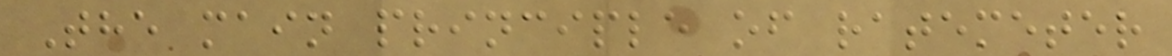The main principle of ratemeter
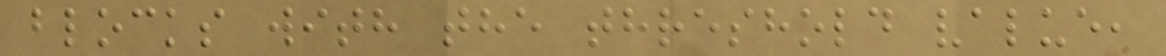blocks with the threshold value,
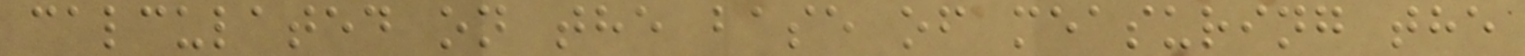calculated on the base of measuring the
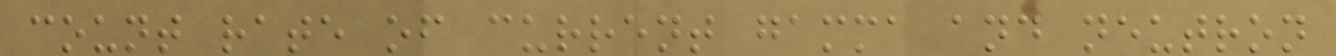count rate of current gamma and neutron
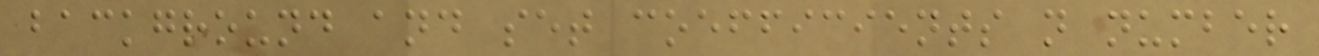background and set coefficients n number
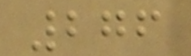276
